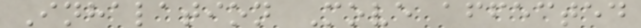Inhalation Move affected
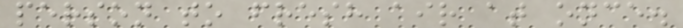person to fresh air at once.
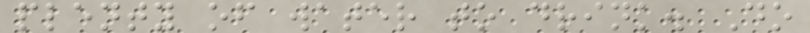plenty of water to drink. Do
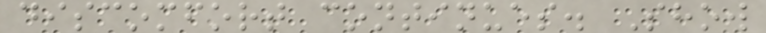discomfort continues. Show
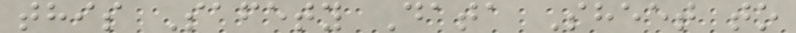this Safety Data Sheet to
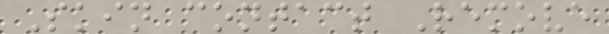Skin contact Remove
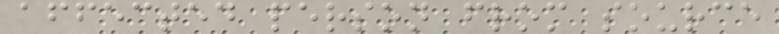affected person from source
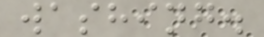washing.
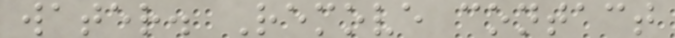water. Remove contact
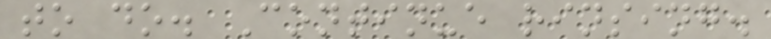to do. Continue rinsing.
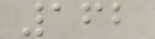162
